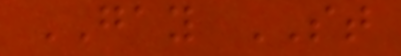GAY ST
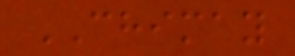CHIMAY
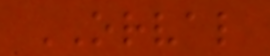ORVAL
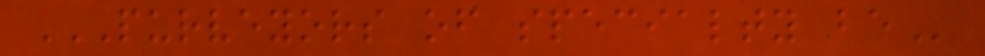PURVEYORS OF SPECIALTY BE
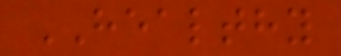HEALTHY
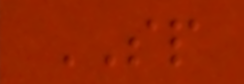SP
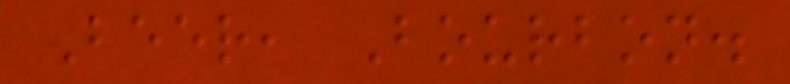Beer, Bourbon.
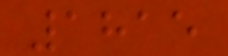1815
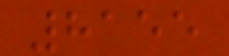8155
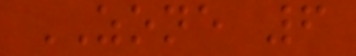ZONE 6
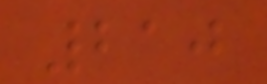210
